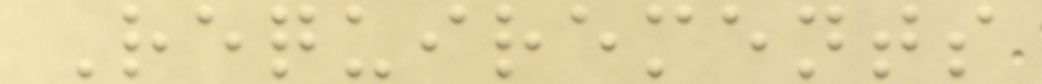Requirements
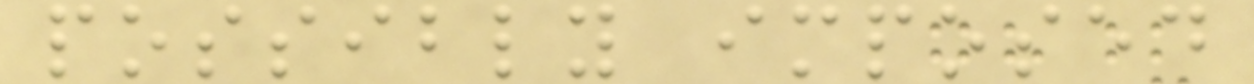possibly imposed
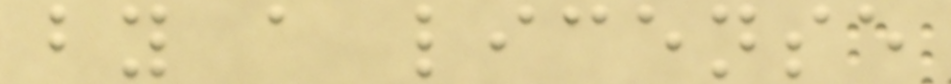by a license
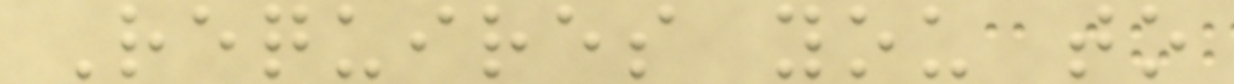Requires you to
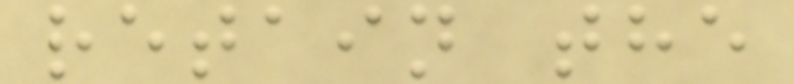retain the
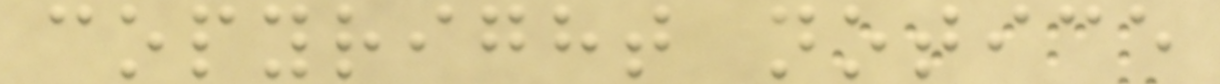copyright notice
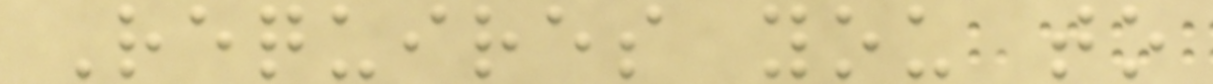Requires you to
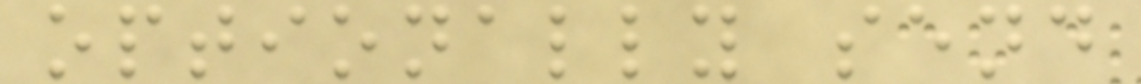optionally send
